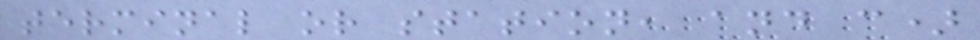terminal or station, and c)
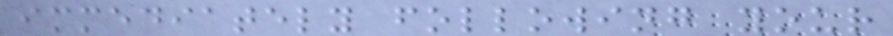immediately following your
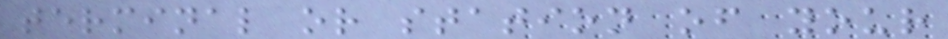terminal or station of your
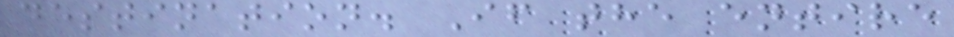destination. If the entire
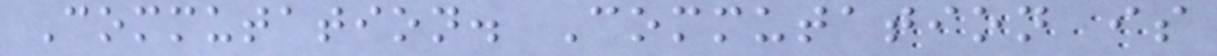Commutation. Commutation is
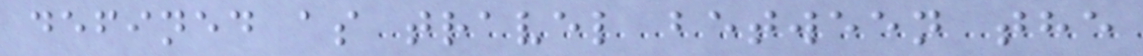defined as travel between the
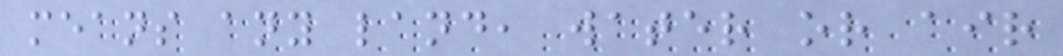means any land, water or air
